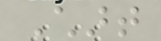Chart
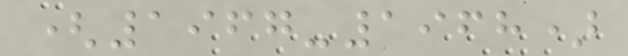(1967-1968)
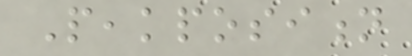Peakposition
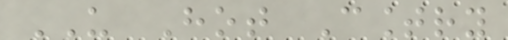US Hot Country
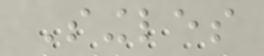Singles
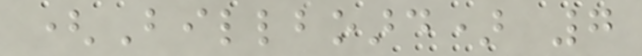(Billboard) 7
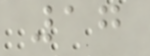17
